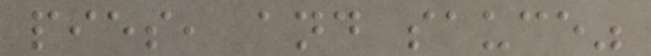pies, and sauce"
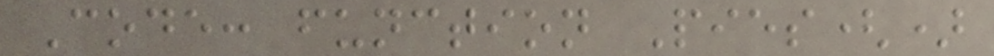Code: function Pies()
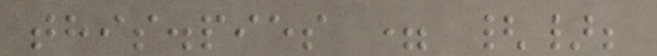this.pies = {};
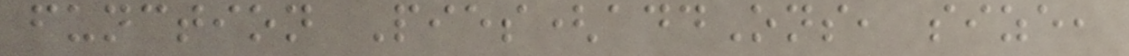function Pies(addOns, size,
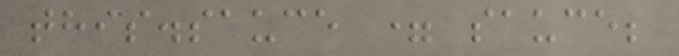this.sauce = sauce;
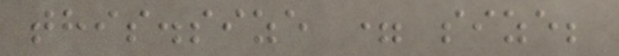this.size = size;
